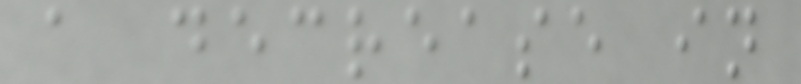a decrease in
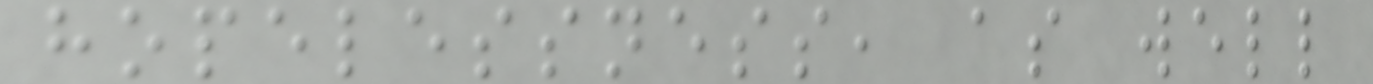hopelessness, as well
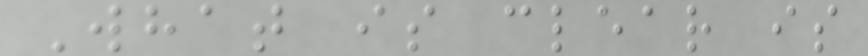What is clear is
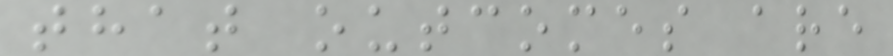that outcomes are
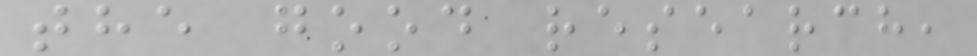the good research,
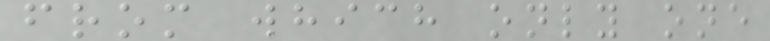from which only one
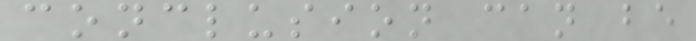conclusion can be
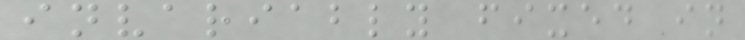invariably fixed in
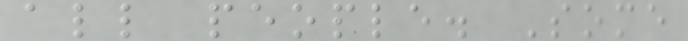all people. Some
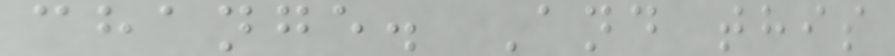change. And this
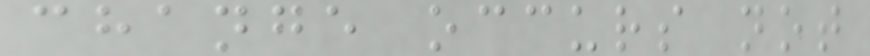change occurs not
